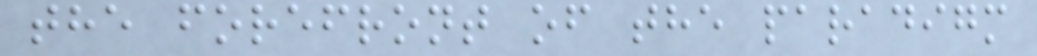the forefront of the paradigm
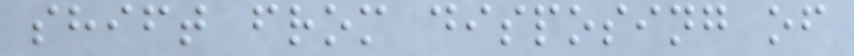shift from disposing of
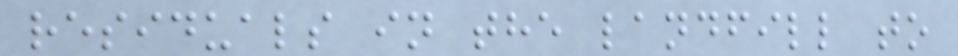residuals in the landfill to
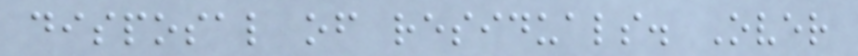disposal of residuals. Over
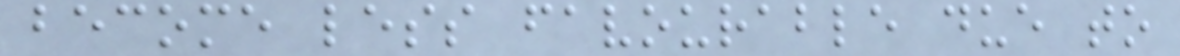become less favourable due to
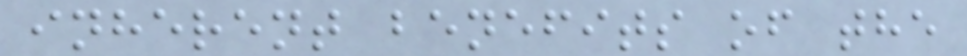inherent benefits of the
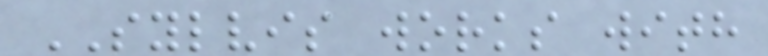SYLVIS works with
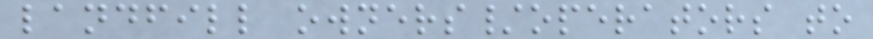landfill owners/operators to
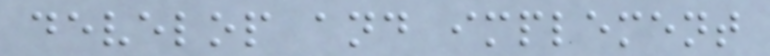develop and implement
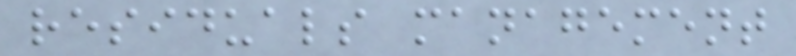residuals management
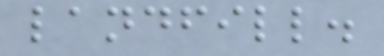landfill.
